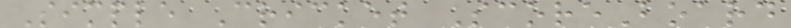Simple Cricket ScoreBoard
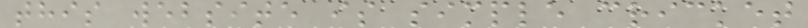this website is simple cricket
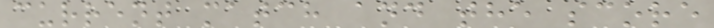current match and the score
